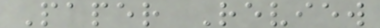Paper Review
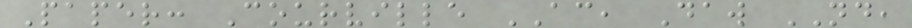Paper: Courville AC, Daw ND,
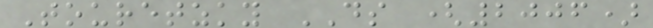Touretzky DS (2006)
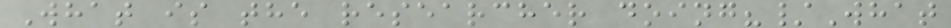What is the researcher doing?/What
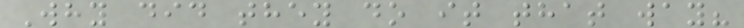Why did they do it that way?
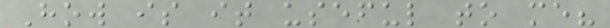How is it useful to me?
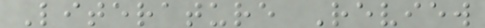Literature Review
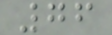76
